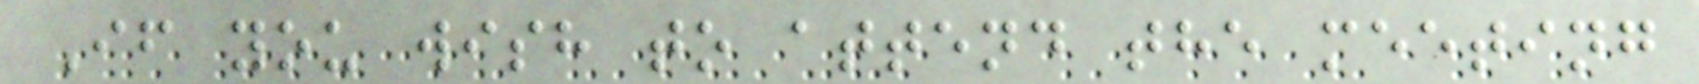If you wish to attend the meeting
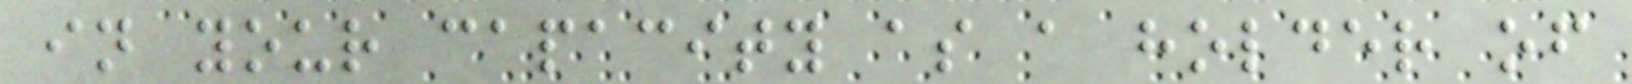in your capacity as a holder of
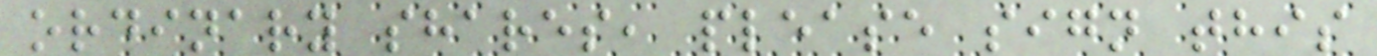ordinary shares, please sign this
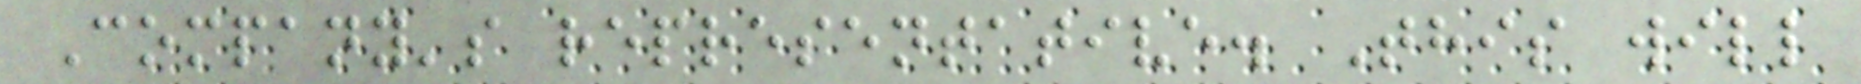Company's representative. This will
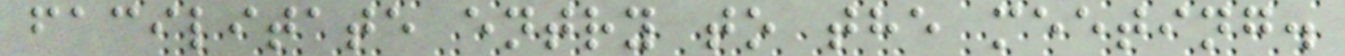facilitate entry to the meeting.
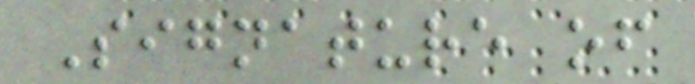Signature of
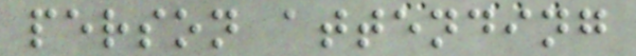person attending
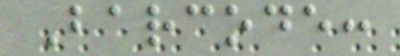Barcode:
